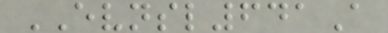EVNSL641A
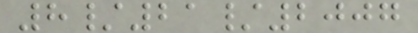8/21/2007
